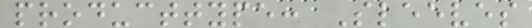producttype: Sleeves
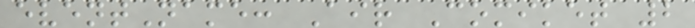eventName: Air Comiket 2
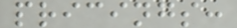pricings:
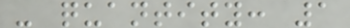- quantity: 1
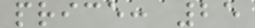price: 25
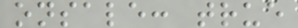onsale: true
